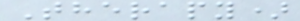Therapy)
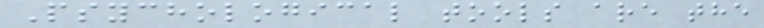Psychological tools are the
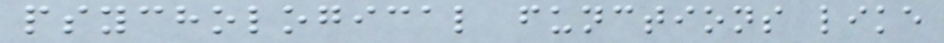psychological functions like
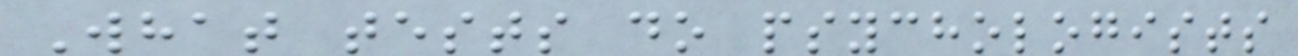What tests do psychologists
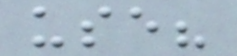use?
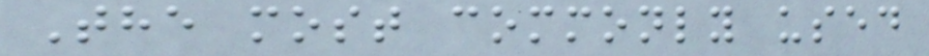The most commonly used
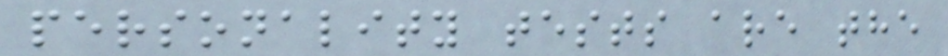personality tests are the
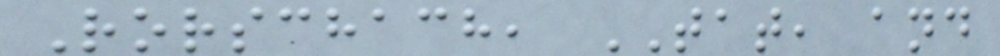Rorschach, TAT, and
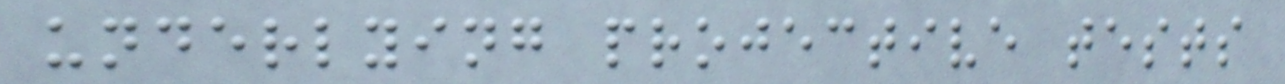underlying projective tests
